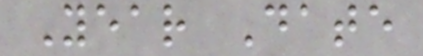Year Date
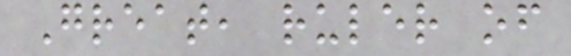Great, ruler of
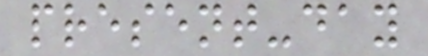present-day
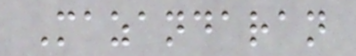Mazandaran
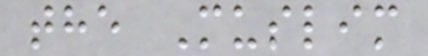the Muslim
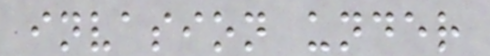invasion under
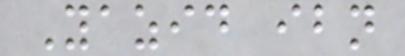Yazid ibn
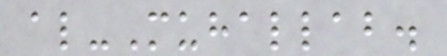al-Muhallab.
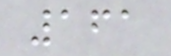161
